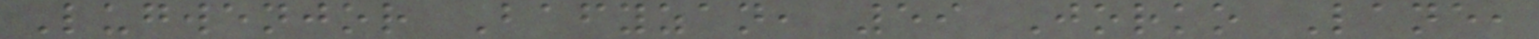Lugwenjor Bafyzan, 59 Jorko Lane,
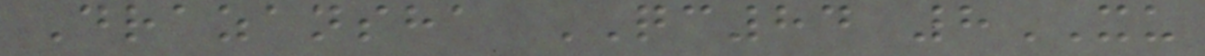Drazansha QC84 8XU
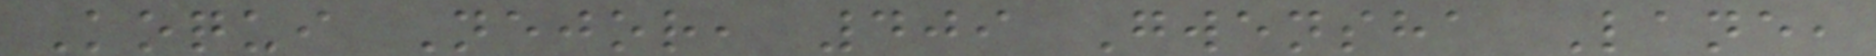Koqui Nejor, 409 Gwensha Lane,
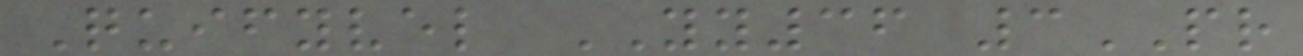Quifyvel YY36 3PR
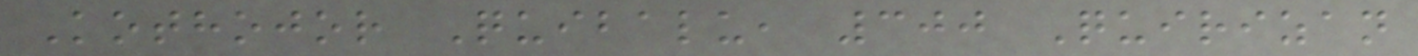Kothojor Quibalu, 300 Quirizan
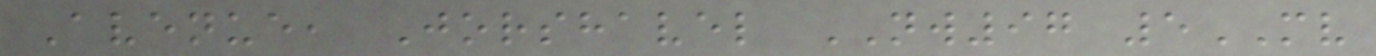Avenue, Jorshavel NW97 5MV
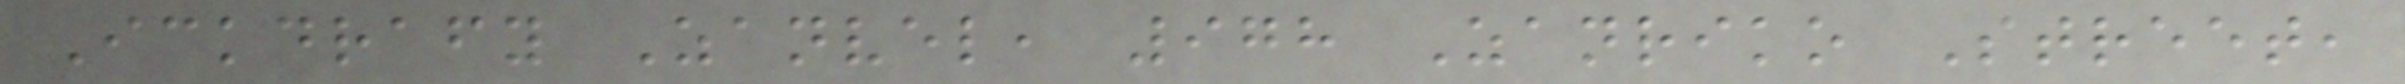Ickdrafy Zanvel, 978 Zanriko Street,
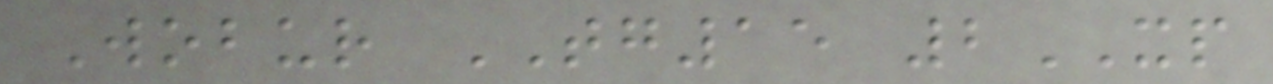Wobur TG15 2XP
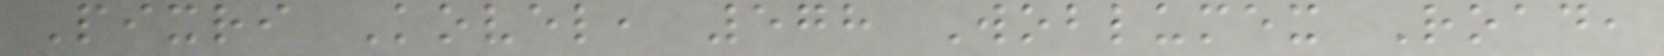Pixri Kovel, 578 Woblumex Road,
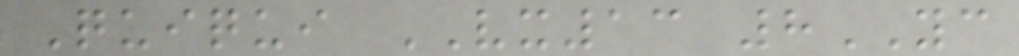Quiqui VX13 8YC
